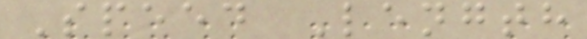Speed Length
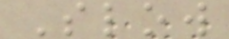Slow
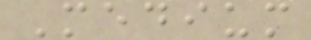Medium
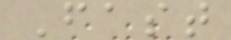Fast
